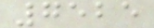7525
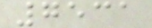7531
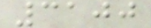3100
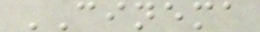CINEMA
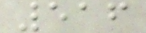516
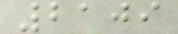2109
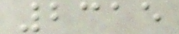2315
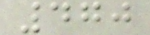470
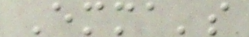Emma's
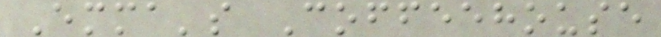Emma's Coffeehouse
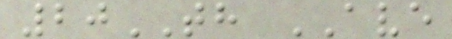20TH AVE
